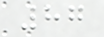87
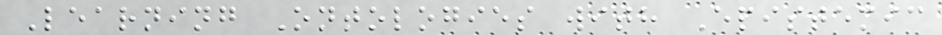Learning Ontologies with Epistemic
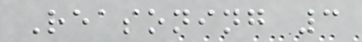Reasoning 3
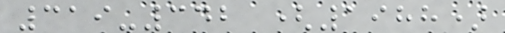319-342 (1988)
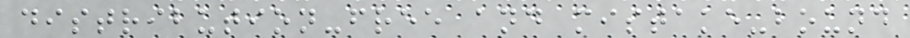distribution-free and mistake-bound
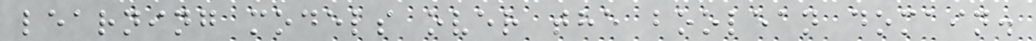learning models over the boolean domain.
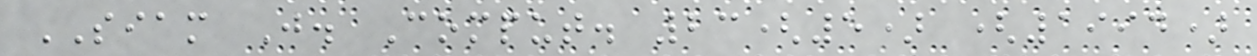SIAM J. Comput. 23(5) (1994)
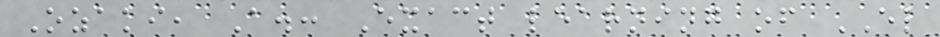Ozaki, A.: Exact learning of EL
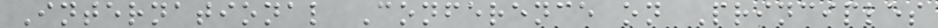International Conference on Principles
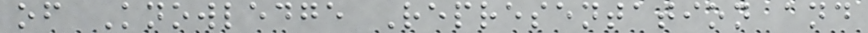of Knowledge Representation and
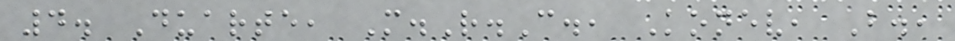4. Duarte, M.R.C., Konev, B.,
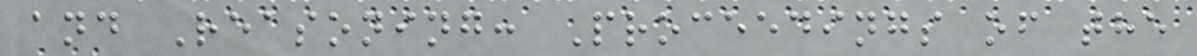and Reasoning: Proceedings of the
